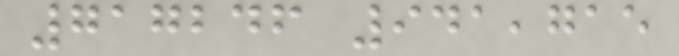717246 941,715
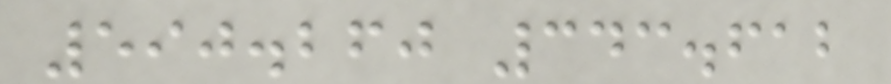590.260 343.612
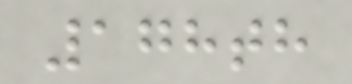178th
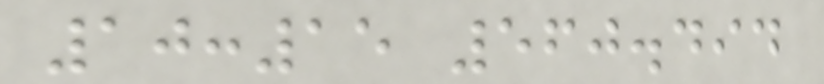10:15 560.494
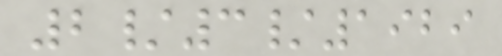2/3/1929
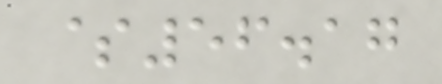$56.17
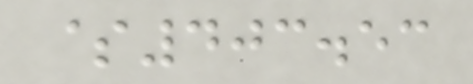$403.53
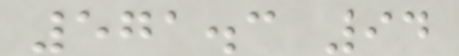571.3 94
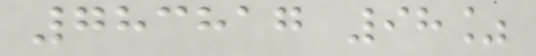783817 98%
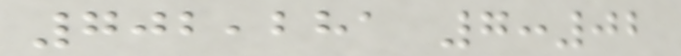702,281 7:02
